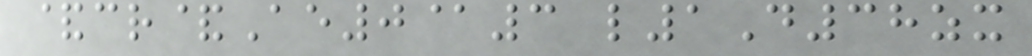&cr&Ae0@3 l1D38zx
